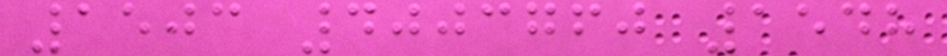1503 4003760 1548
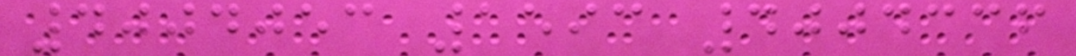4004053 1593 4004336
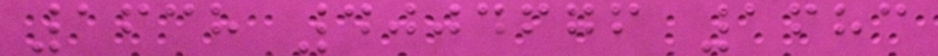1638 4004676 1683
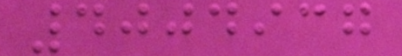4004937
